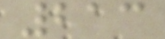213
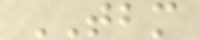TBM
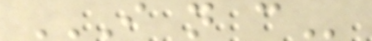I N C
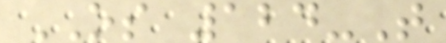OS 124-T
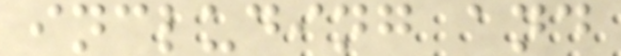including and
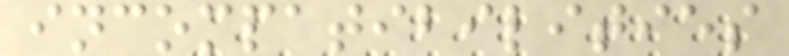incompatibilities
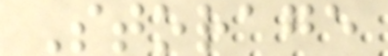Storage
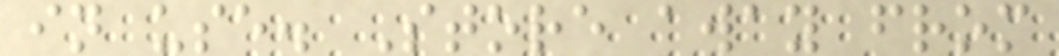in use. Store away from
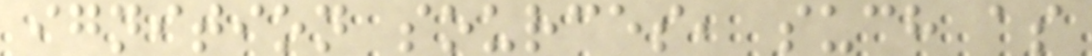ignition sources, such as
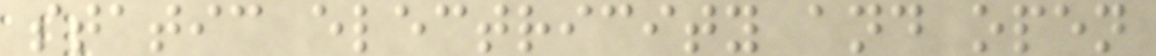static electricity and open
